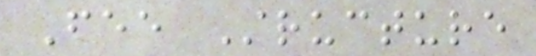Fee Structure
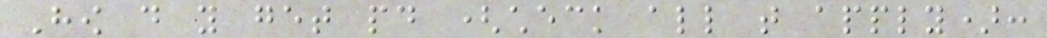How do you get paid (check all that apply):
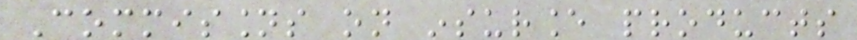Commissions on insurance products
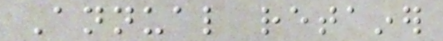Annual retainer
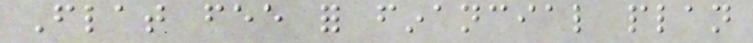Flat fee for financial plan
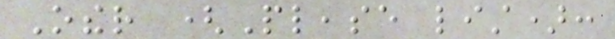Other (Please list):
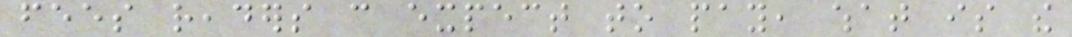fees readers can expect to pay, what is the
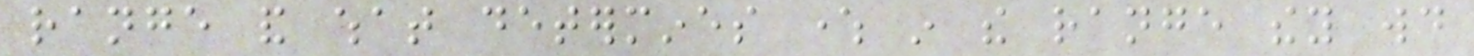range and what determines where in the range they would
